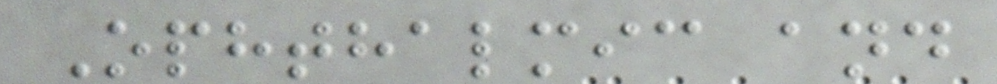Ophthalmic and
